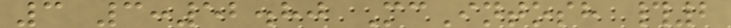3 3:52.80 McIntosh #2
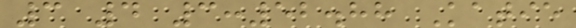3 4 3:52.88 Katie
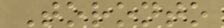Toronto
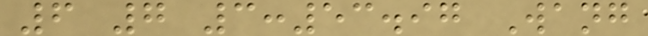6 7 3:53.97 Wang
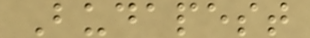Budapest
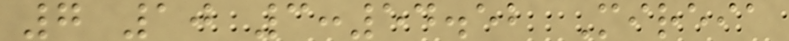7 10 3:54.52 Mireia
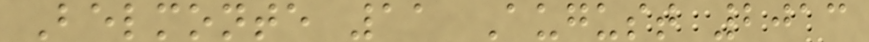Belmonte 11 August 2013
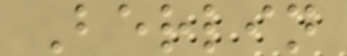Berlin
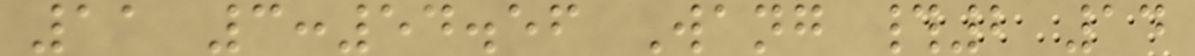11 3:54.56 Wang #2 14
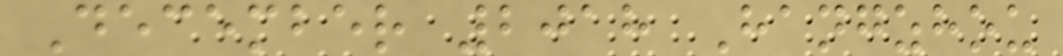December 2018 Hangzhou
